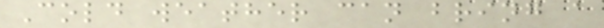Cold weather can bring a
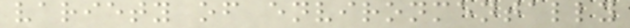variety of environmentally
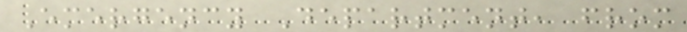Emergency Department, from
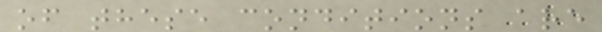of these conditions are
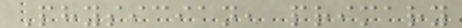Physician, primary
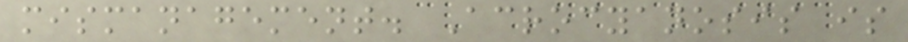mismanagement. Acrocyanosis is
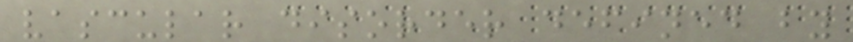vascular disorder defined by
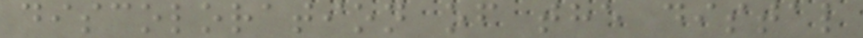discoloration of the distal
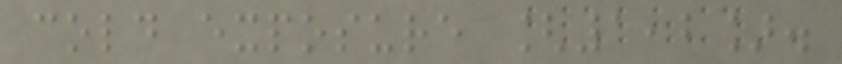cold exposure [1,2].
